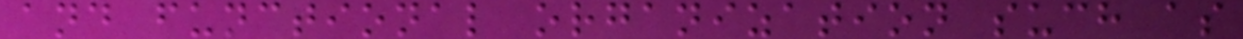and functional organization such as
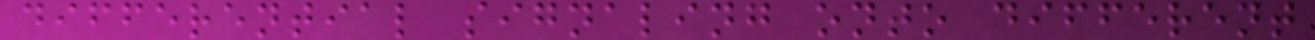differential signaling onto different
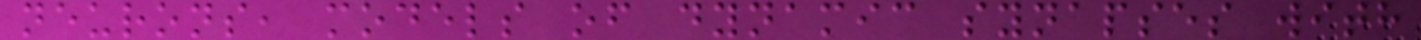neurons, models of dynamic synapses with
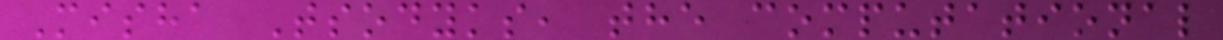Misha Tsodyks, the computational
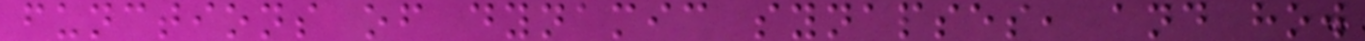functions of dynamic synapses, and how
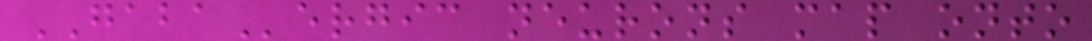GABAergic neurons map onto
